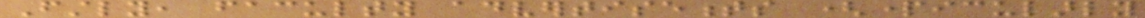Firstly, faculty advertisements (particularly
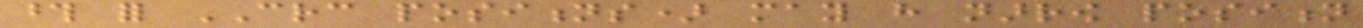those for CRC positions) may have narrow position
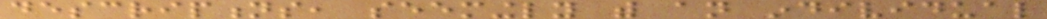descriptions, seemingly with an individual
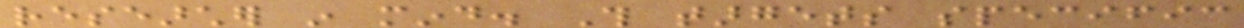researcher in mind. This targets specific
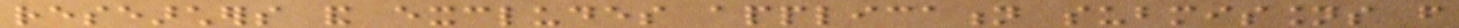researchers and excludes application submissions from
